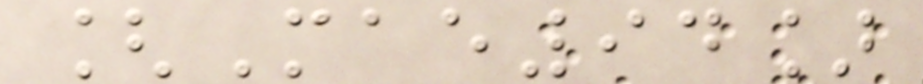[Mae94]
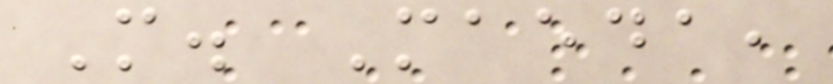M. Maeda,
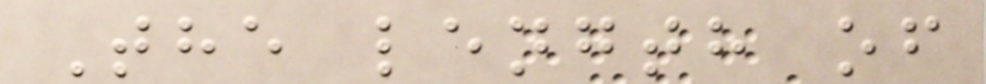The length of
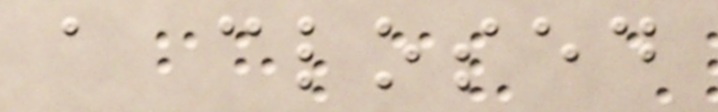a closed
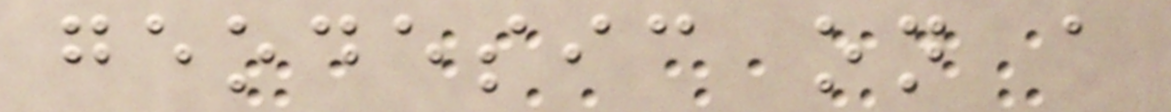geodesic on a
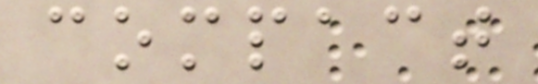compact
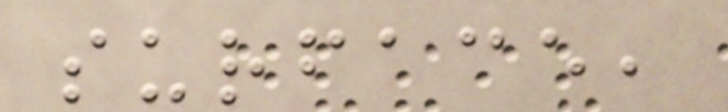surface,
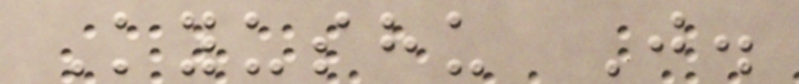Kyushu J.
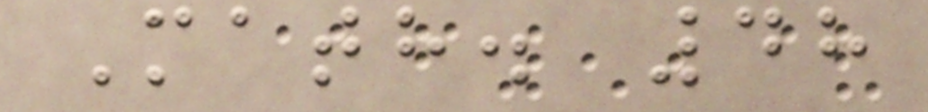Math. 48
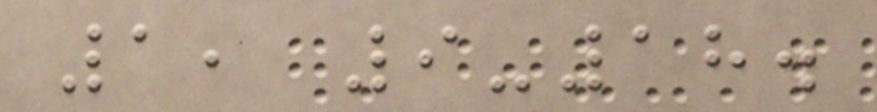1, 9-18.
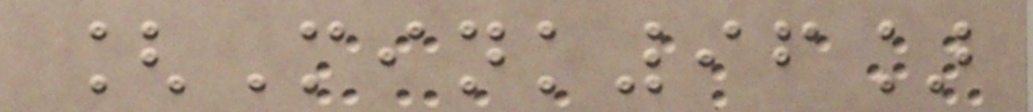[Mink96]
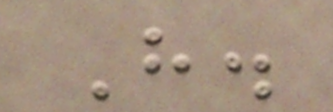H.
